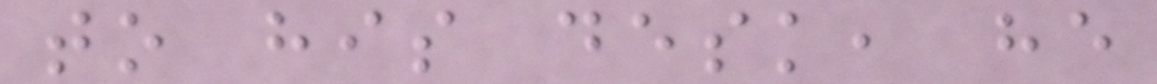to his desk, he
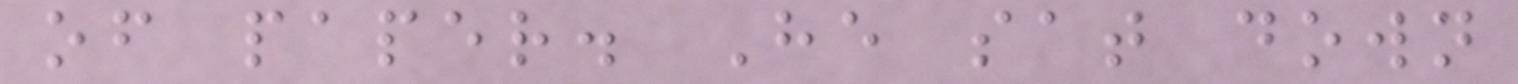of paper. He sat down
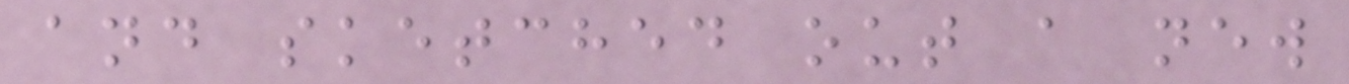and sketched out a new
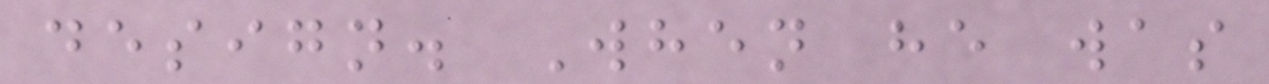design. When he was
